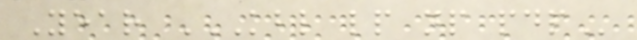Year KBL LP NP PDP
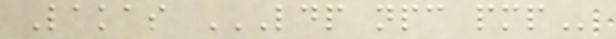Lakas LDP NPC PMP
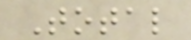Total
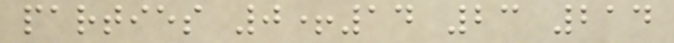parties 0+14 23 214
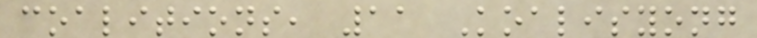coalitions, 11 Koalisyong
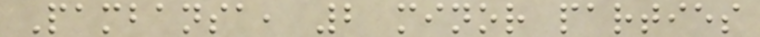Pambansa, 2 minor parties
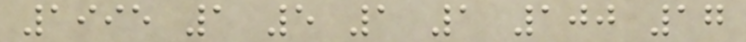1995 1 5 1 1 100 17
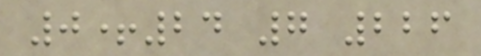0+24 7 226
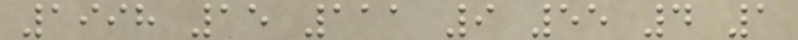1998 15 111 9 55 4 1
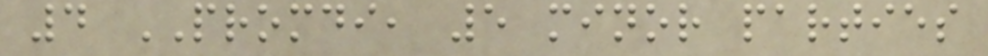4 PROMDI, 5 minor parties
